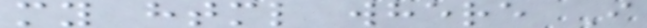my html where I
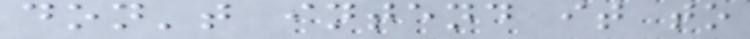don't intend it to
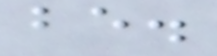be.
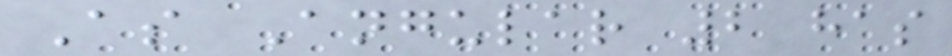As Angular 2 has
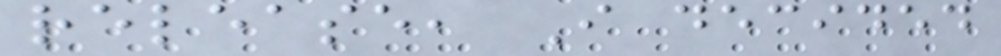release, I decided
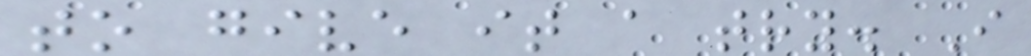to give it a try. I
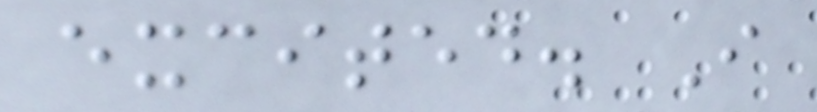excited. I
